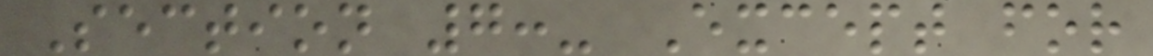Section 7:- Except for
